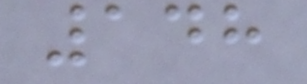148
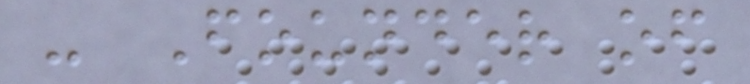- Founder of
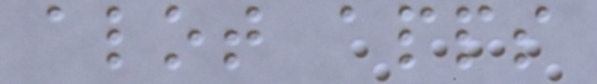alot apps
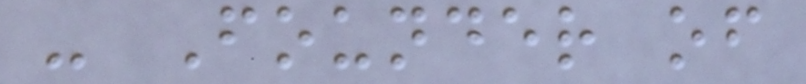- Founder of
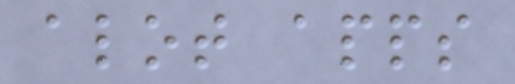alot apps
